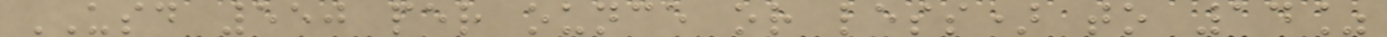USD 550 per ounce or less) to 14%
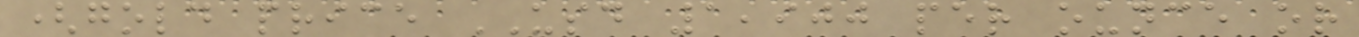(gold price USD 1,900 per ounce or
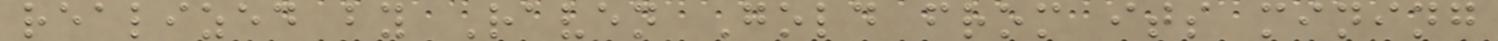realized by Raven Gold from its mining
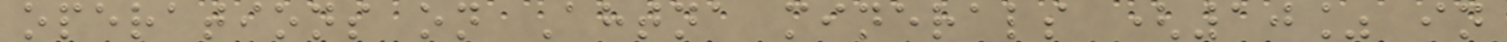operations on Ahtna minerals (10% in
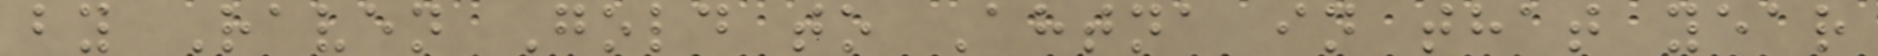by Raven Gold to Ahtna in that year
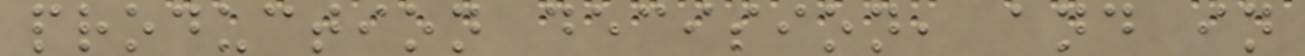production decision, and in
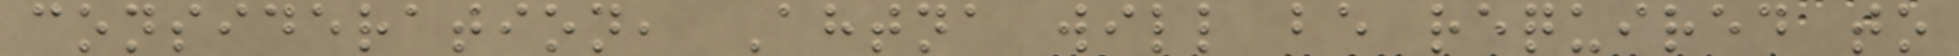consideration, Ahtna will be required to
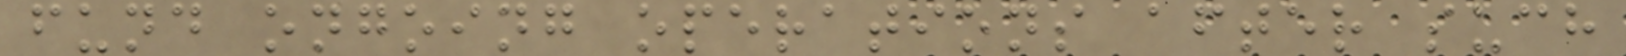fund ongoing operations after such
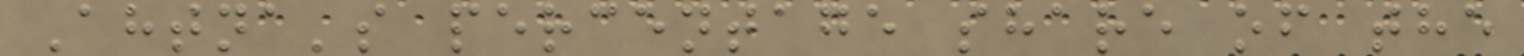Ahtna's percentage share of the
